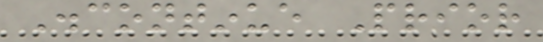Discontinue Prior
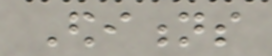Editions
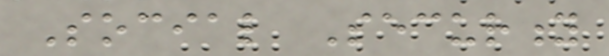Social Security
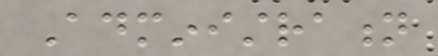Administration
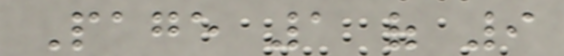Page 1 of 9
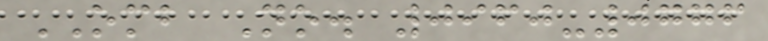OMB No. 0960-0776
